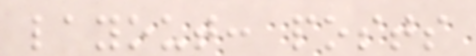layout: posts
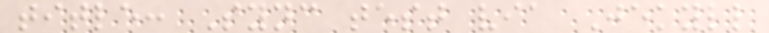title: Sync test via Jekyll
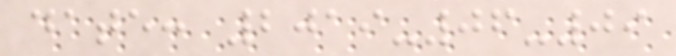date: 2019-06-09
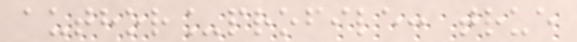author_profile: true
